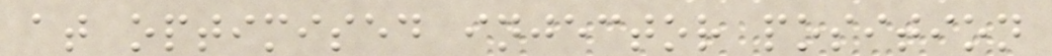at optimised injector position
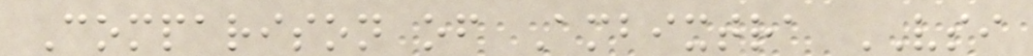Comparison of Ambixtra VSI
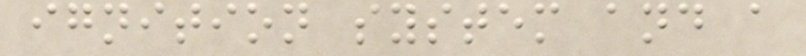ignition system and a
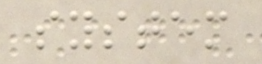system
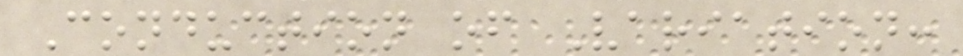Conduction of Variation:
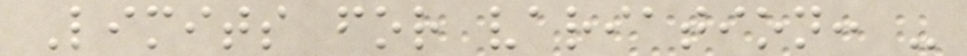Limits for variation: -
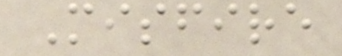Misfire
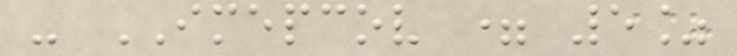- IMEPCOV = 5%
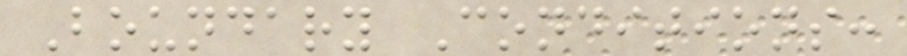Boundary Conditions:
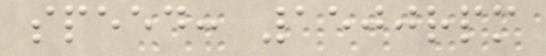speed: 1500rpm
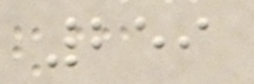259
